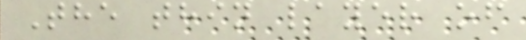The thin layer of
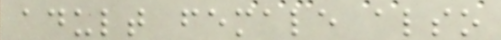adult female also
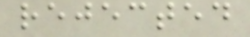rejected
